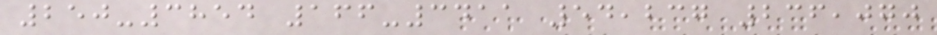250-3854 166-3411 54,237 236,070
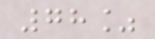78%
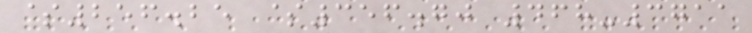$256.25 $356.70 468-3711
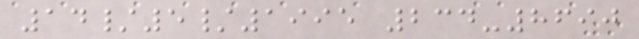14/5/1995 234-8690
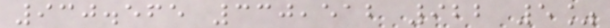930.565 330,512 922 5%
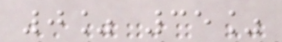0% 35%
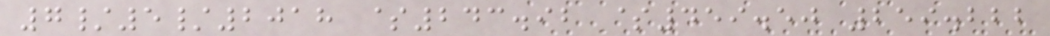7/5/2018 $243.92 $459.50 259.222
